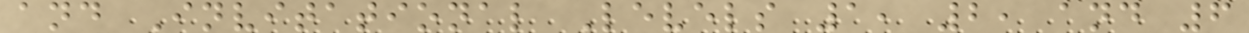and Invitational Levels 1, 2, and 6
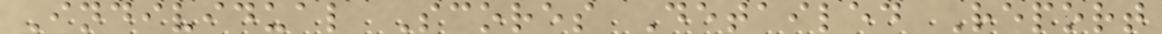Individual Scores Detailed Report
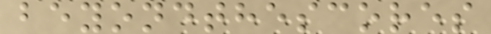beyondthescores
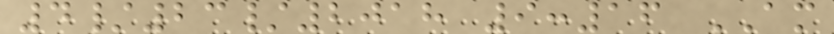4/23/2018 9:16 AM
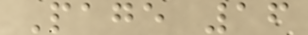Page 16
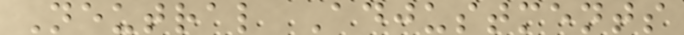Neutral Adjustments
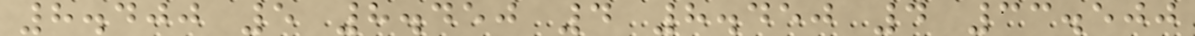8.400 5 8.450 4 8.450 4 33.500
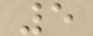5
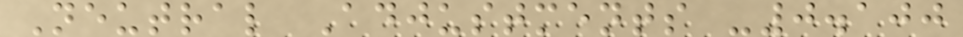Neutral Adjustments -0.100
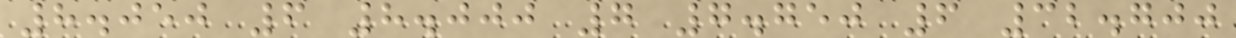8.050 6 8.000 7 7.750 6 32.700
